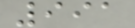991
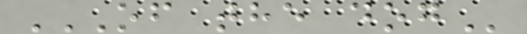OF THE DOG
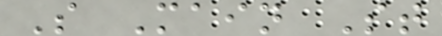S Main St
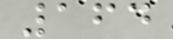164
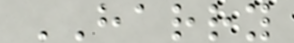HARRY
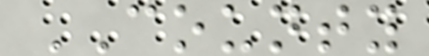COUNTY
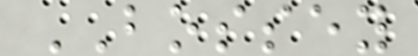BOSSEY
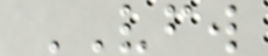VFW
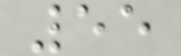55
